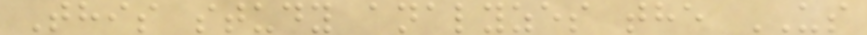This study analyzes the US
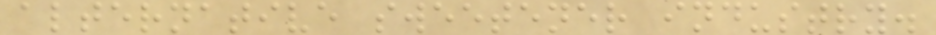alternative sweetener industry.
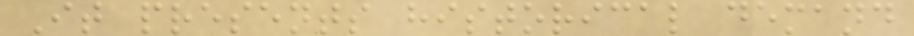It presents historical demand
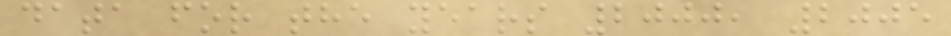data for the years 2000, 2005
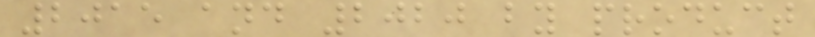2015 and 2020 by product
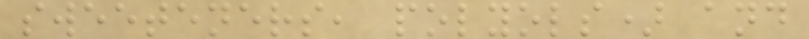sweeteners, polyols) and
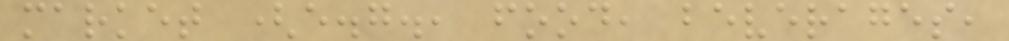market (e.g., food, beverages,
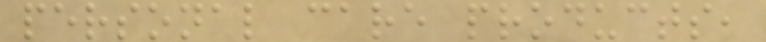personal care products,
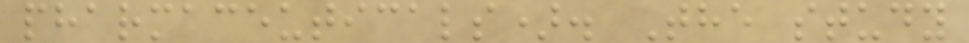pharmaceuticals). The study
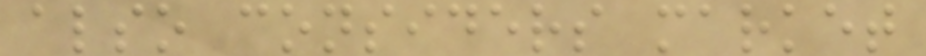also considers market
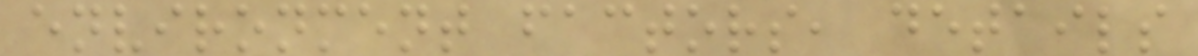environment factors, details
